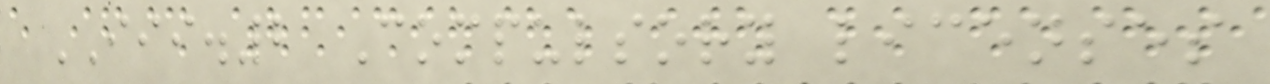III.2 Compulsory licenses
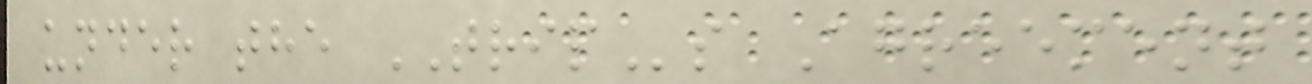under the TRIPs Agreement
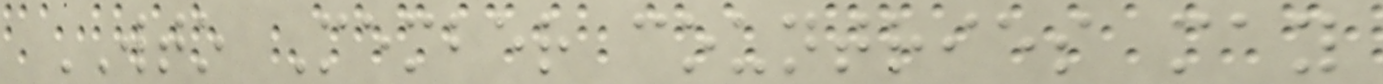WTO Member countries may
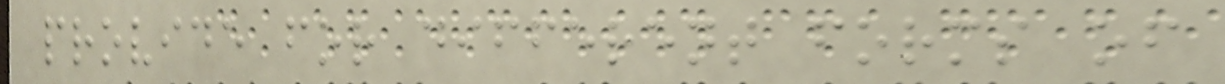provide for different forms of
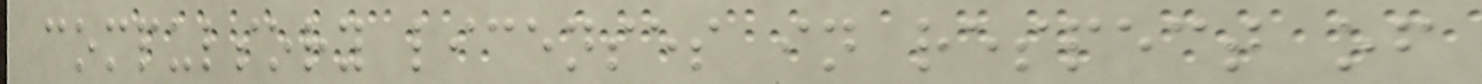compulsory licenses in respect of
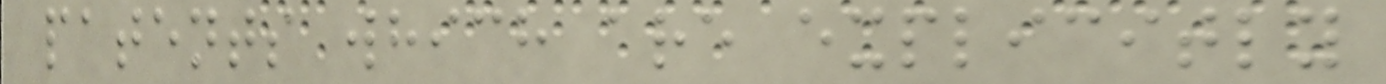patents which are explicitly
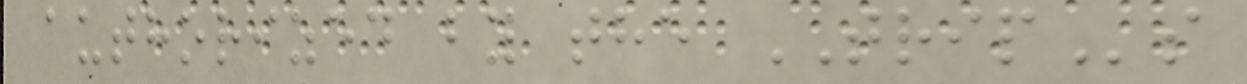authorized by the TRIPs
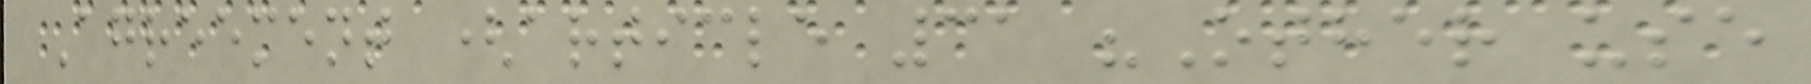Agreement (article 31 "Other use
